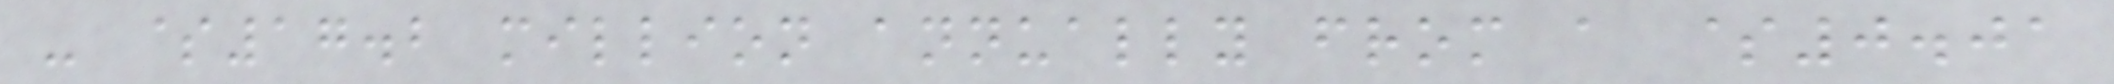- $17.2 million annually from a $0.01
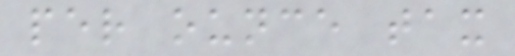per ounce tax
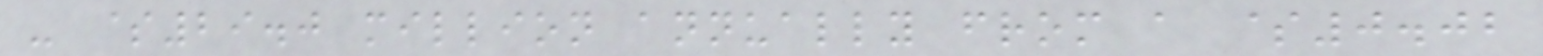- $29.0 million annually from a $0.02
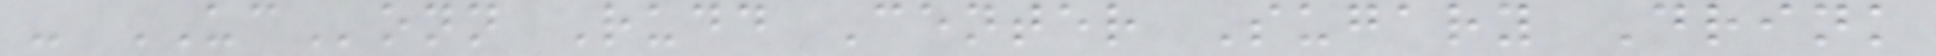- UConn Rudd Center Sugary Drink
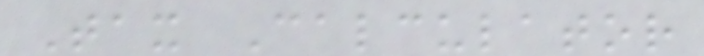Tax Calculator
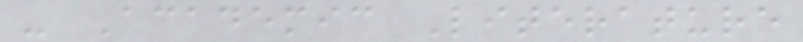- Academic Literature
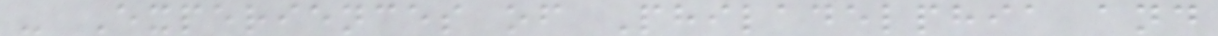- Experiences of Philadelphia and
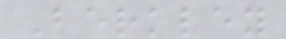Berkley
